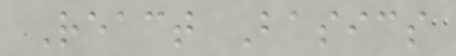React Basics
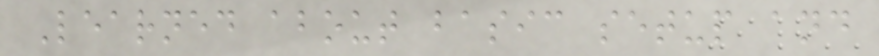Learned about basic setup and
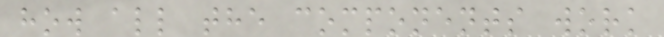how all the components work
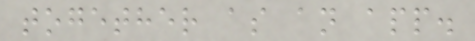together as an app.
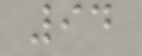94
